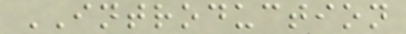INTRODUCTION
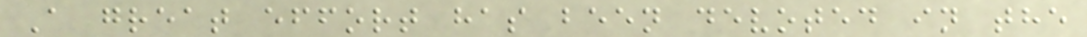A great effort has been devoted in the
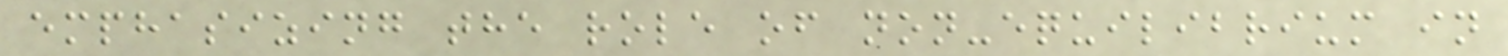emphasizing the role of non-equilibrium in
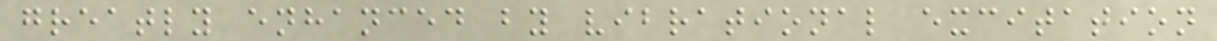greatly enhanced by vibrational excitation
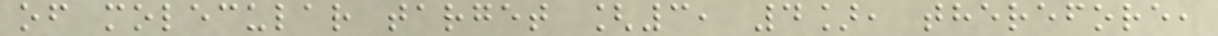of molecular target [3, 4], therefore,
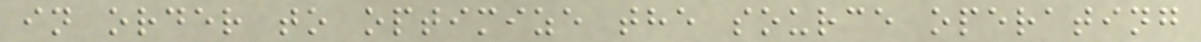in order to optimize the source operating
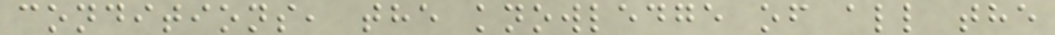conditions, the knowledge of all the
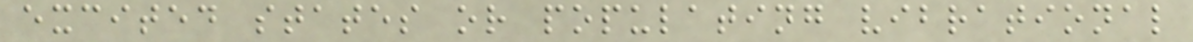excited states or populating vibrational
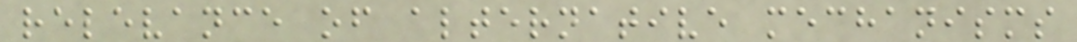relevance of alternative mechanisms
